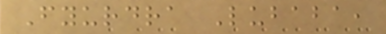Fyurdra Lubaba,
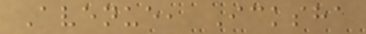Avenue, Icksha
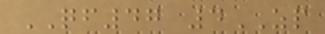QF47 4ZP
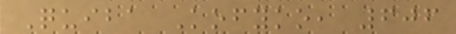Quiba Kofyko, 606
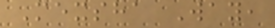Mexsha Way,
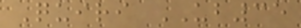Quiri UB35
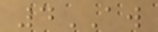4AW
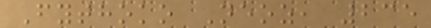Fythoko Neoz, 235
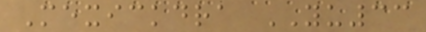Mexickdra YU33
